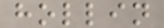hollin
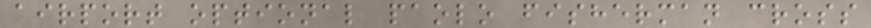airport optional paolo fisherman cross
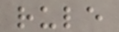rule
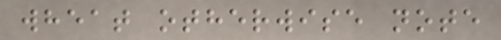wheat otherwise note
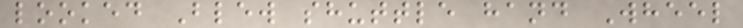looked Blew shuttle hand Wheel
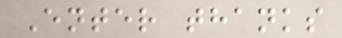Enter thanks
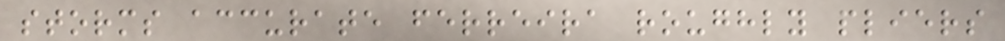storms accurate ferreira roughly pliers
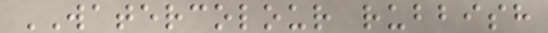WATERCOLOUR rubbish
